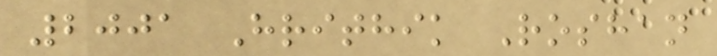2001 Hrithik Roshan
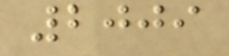2009
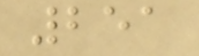251
